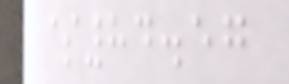$84.57
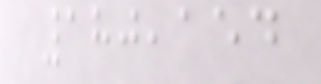180,154
